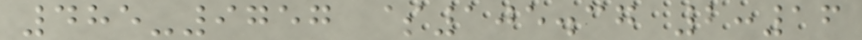485-9757 $105.37 2:16
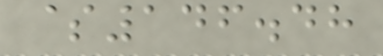$146.48
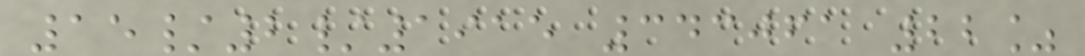15/2/1915 343061 22%
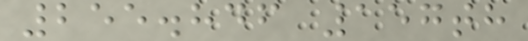255.846 157th
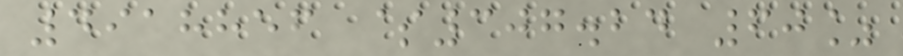4918856 $307.24 60%
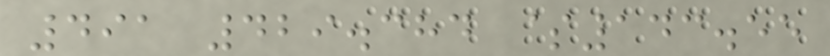491 429.384 $143.55
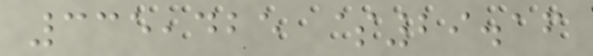335,425 $29.16
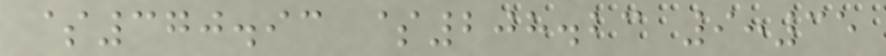$370.93 $208.23 9:35
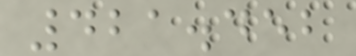421.452
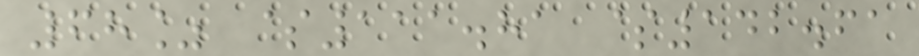68% $111.81 $142.61
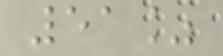51%
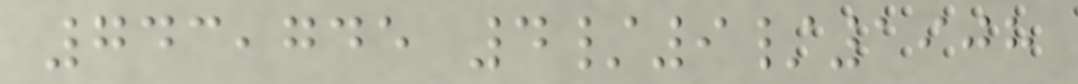743,745 4/9/1908
